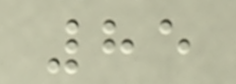85
